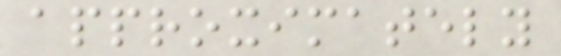approximately
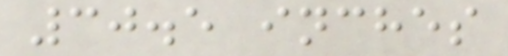30.5 inches
